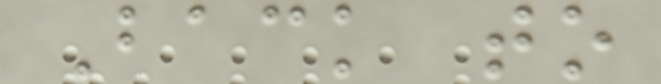Back to
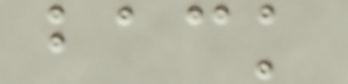back
